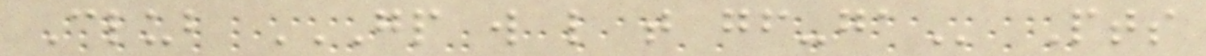Club GP W L T GF-GA Pts
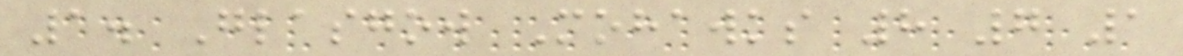1. Glasgow Mohawks 8 7 1
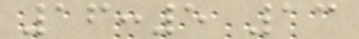16:5 13
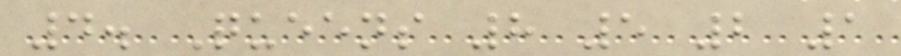4. Queens 8 5 2 1
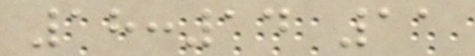18:14 11
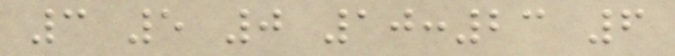3 5 0 10:23 6
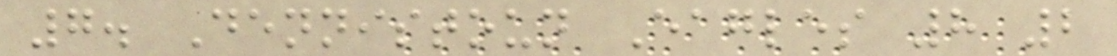7. Dennistoun Eagles 8 2
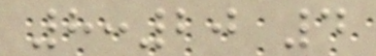8:20 4
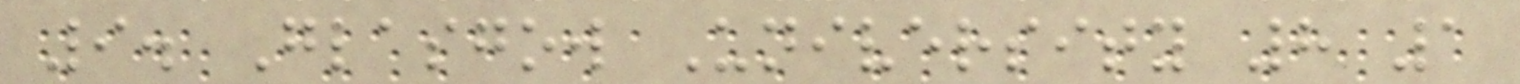9. Glasgow University 8 1
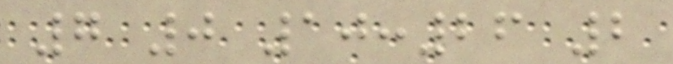7 0 10:26 2
